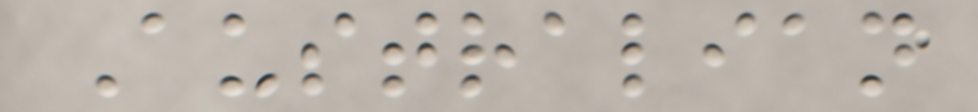Australian
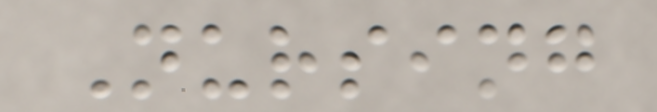Nursing
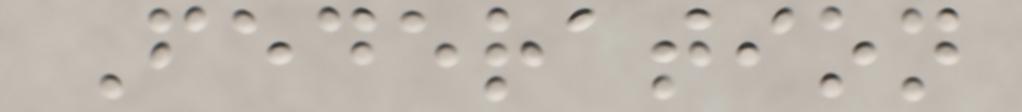Federation
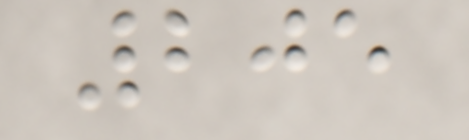205
